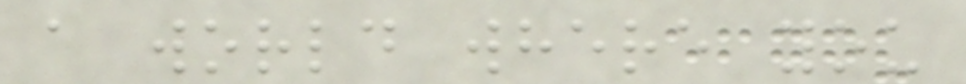a world where you
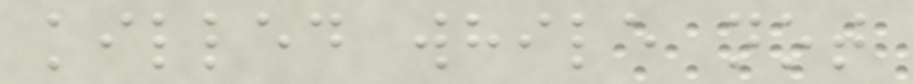killed while not
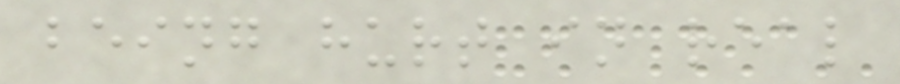being hurt in real
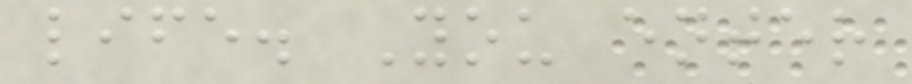life. You enter
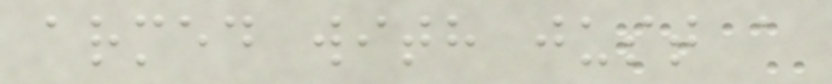armed with just a
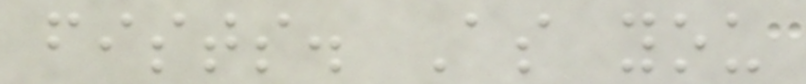fists. As you
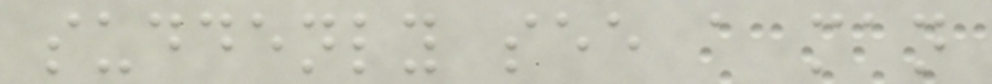suddenly see a man
